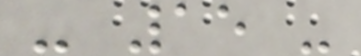- 15 -
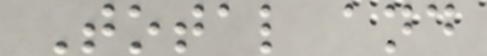Total and
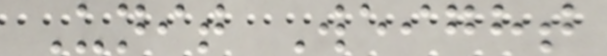Unit Weight
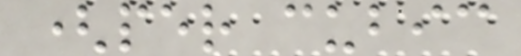(per cubic
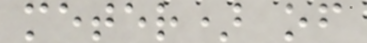meter) of
